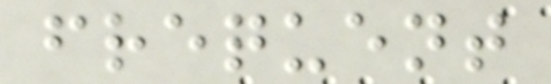frequent
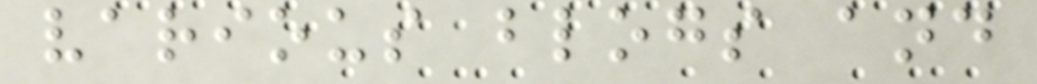various blogs and
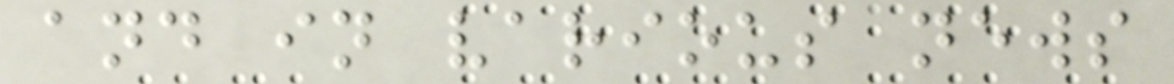and in various news
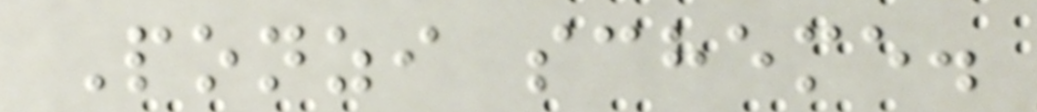Ponzi scheme.
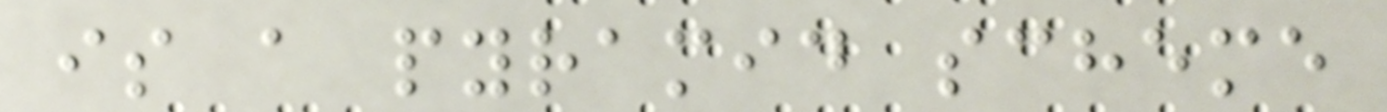is a pyramid scheme
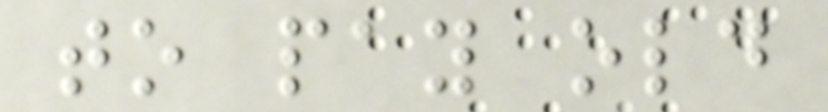to pay old
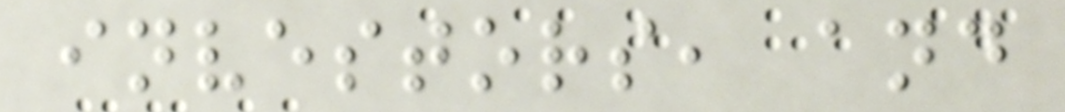investors, and
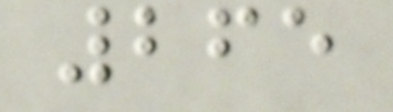265
